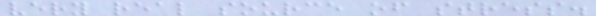very real source of stress.
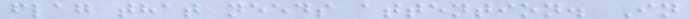flag that needs attention. In
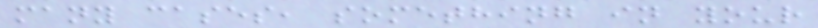many cases, something in your
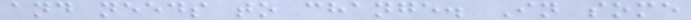and needs to change. In some
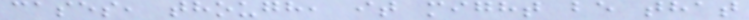cases, though, it might be that
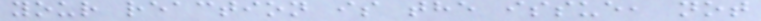your reaction is the issue, not
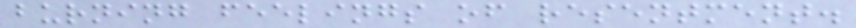burning feelings of resentment.
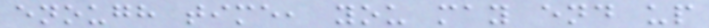enough time, you may end up
